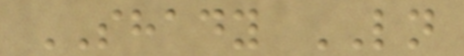SHADY LN
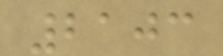2103
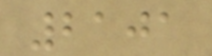2101
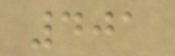401
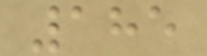185
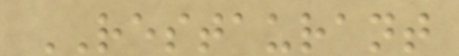RESTAURANT
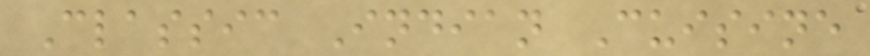Classic Indian Cuisine
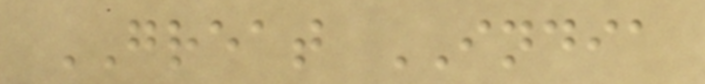GREAT INDIA
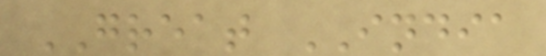GREAT INDIA
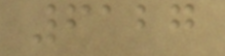6127
